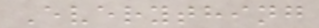Everything
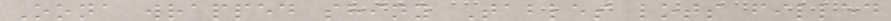Oona wrapped shiny Tables lots filled
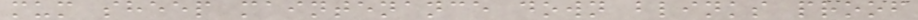mum sheep maintenance down blinks proof
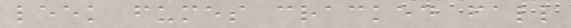leek fumes cracked fall
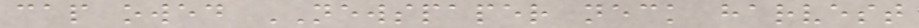cap owed NEWSPAPER neck harvest
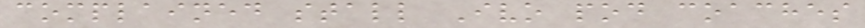complained stall Ivo pod coaches
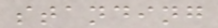standing
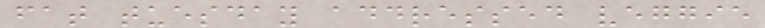fat tuesday addressed veggie
